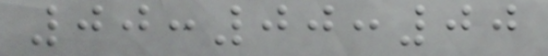00:00:00
